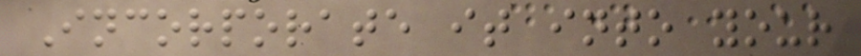Incorporate it into your
